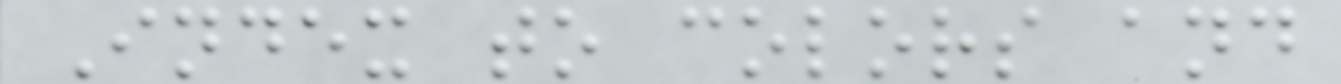Index to colors and
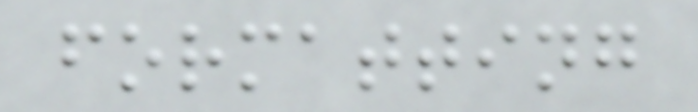formatting
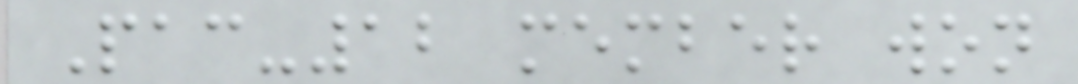Pac-12 member won
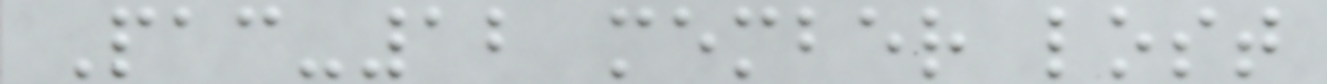Pac-12 member lost
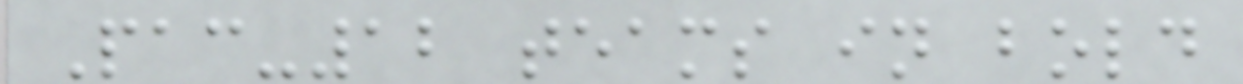Pac-12 teams in bold
